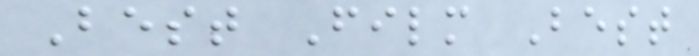Best Film Best
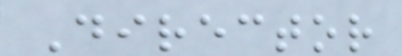Director
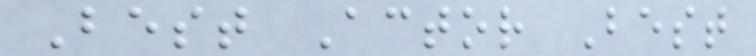Best Actor Best
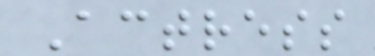Actress
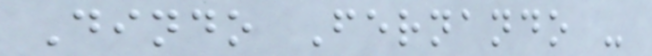Dindo Fernando -
